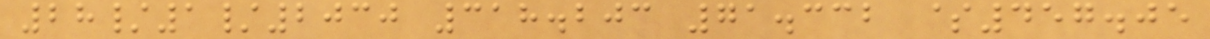28/1/2030 318.203 71.332 $457.05
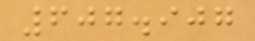607.907
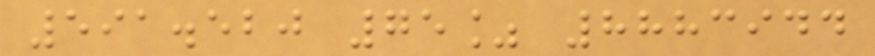591.520 75% 8883944
